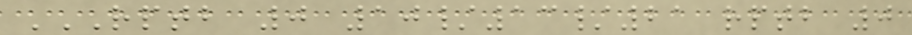RPTB 0 10/13/21 RPTB 0
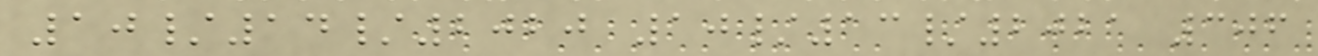10/14/2020 10/13/2021 306
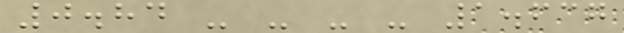0.84 - - - - 1.637
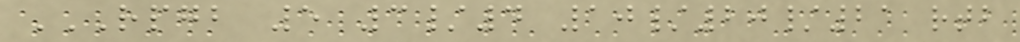RPGB 5 3/4 10/20/21 RTB
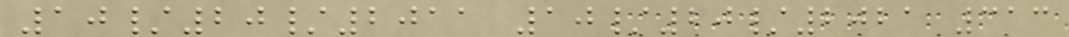10/20/2011 10/20/2021 313
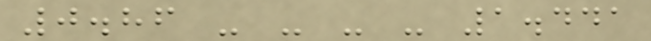0.86 - - - - 1.441
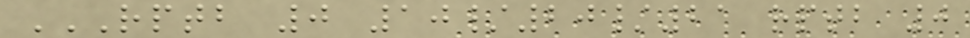RPTB 0 10/20/21 RPTB 0
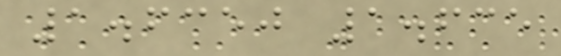1.6350 1.635
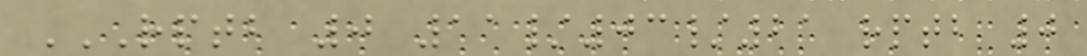RPTB 0 11/03/21 RPTB 0
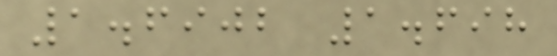1.6902 1.698
